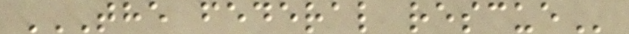THE FEDERAL RESCUE
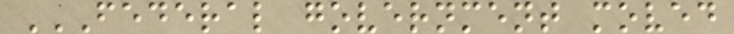FEDERAL GOVERNMENT MOVED
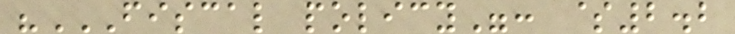"FISCAL POLICY": $2.2
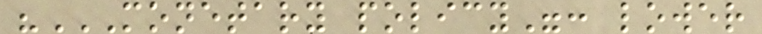"MONETARY POLICY": LOWER
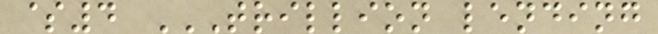$4 TRILLION LENDING
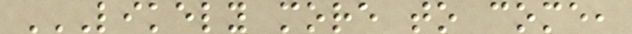LIKELY MORE TO COME,
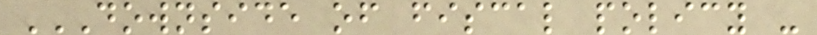DOWNSIDE OF FISCAL POLICY -
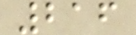216
